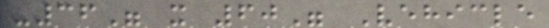-36" x 60" Vehicle
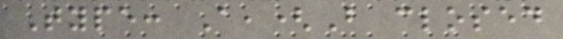Type: A,(B closed
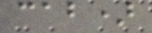cab)
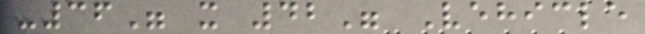-36" x 42" Vehicle
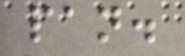pan.
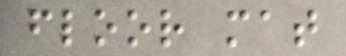floor mat
